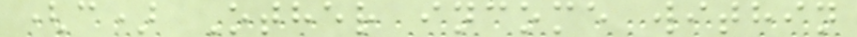(c) Other income within
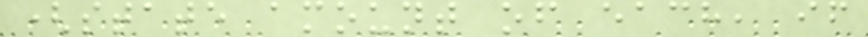(state amount of each, if
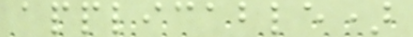applicable)
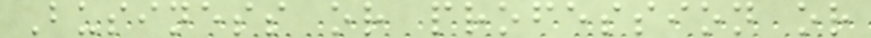Business or profession or
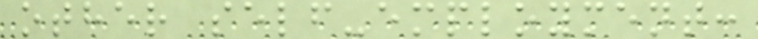other self-employment:
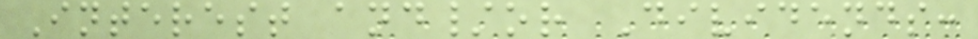Interest and/or Dividends:
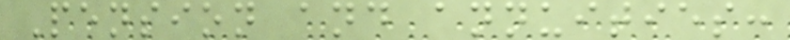Pension and annuities:
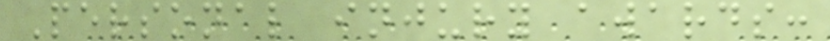Personal injury awards:
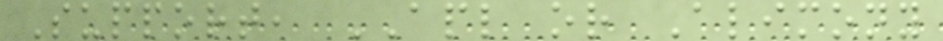Support, APL or Alimony
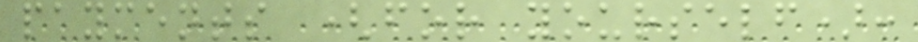payments (for yourself):
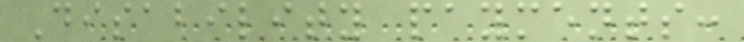Disability payments:
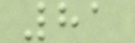81
